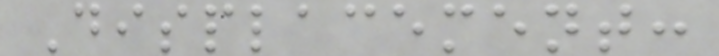Displacement:
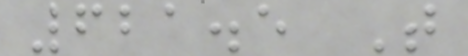621.5 T
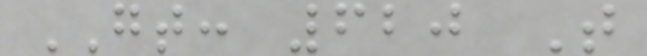GT: 620 T
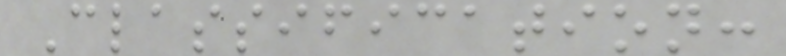Classification:
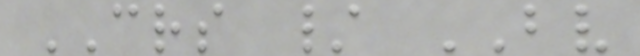CRS / BV
